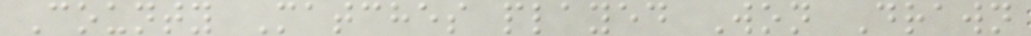County Matches played Won Drawn
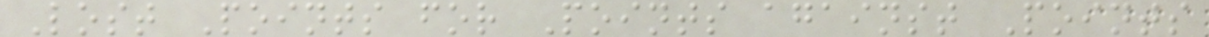Lost Points for Points against Points
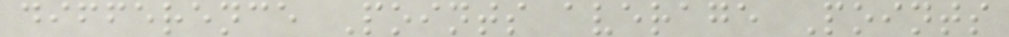difference Points average Points
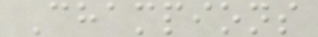Champions
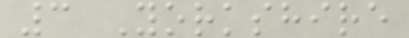3 Yorkshire
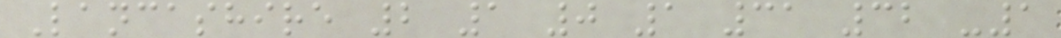Lancashire 2 1 0 1 31 32 -1
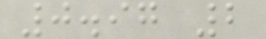0.97 2
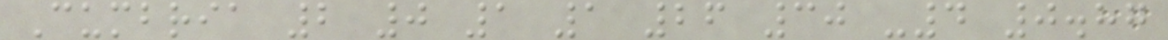Cumbria 2 0 1 1 26 30 -4 0.87
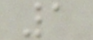1
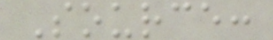Source:
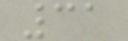31
